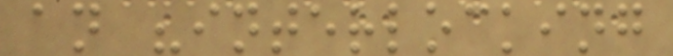an "interlocking
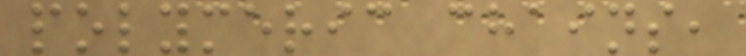polymeric chains,
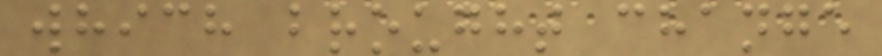which brought change
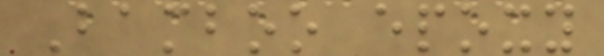Bamboo epoxy
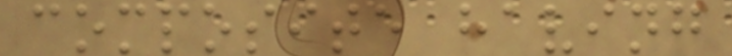composite having
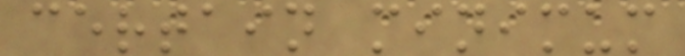certain minimum
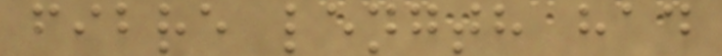fibre length had
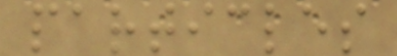particles
